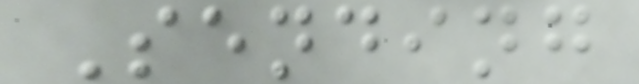Sending
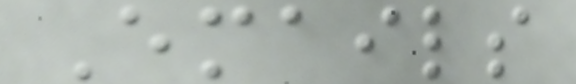Emails
